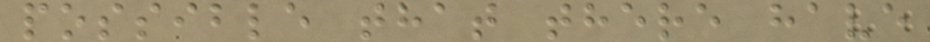possible that there have
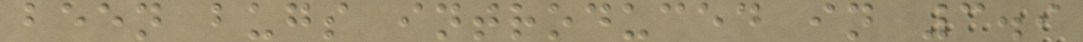been bugs introduced in 3.9
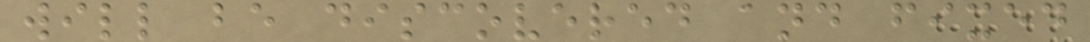will be discovered and fixed
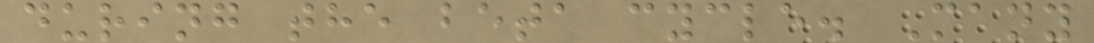during the beta cycle. Many
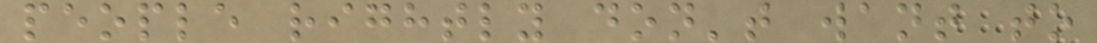people rightly don't want to
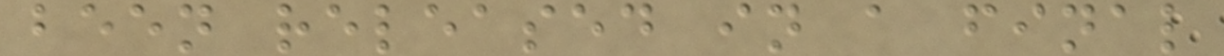been released in a final
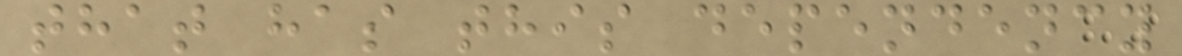that has this dependency
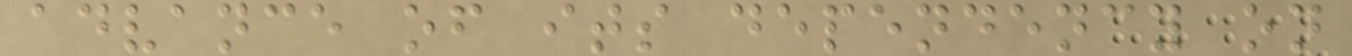advance of its dependency on
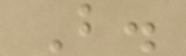B.
